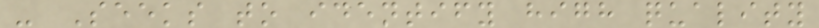- Seeks to identify high quality
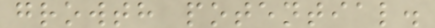growth potential.
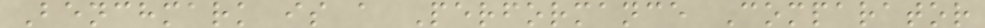Benchmark is a Performance Comparator
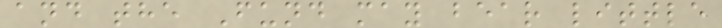and the Fund may bear little
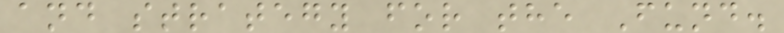and strategy for the Fund.
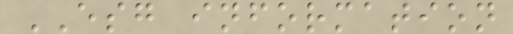ESG information
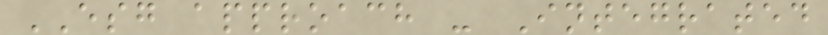ESG approach - Integrated
